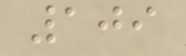109
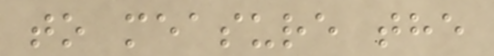to measure the
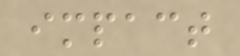impact
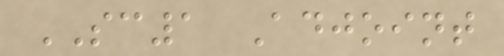SC1 Adjoint
